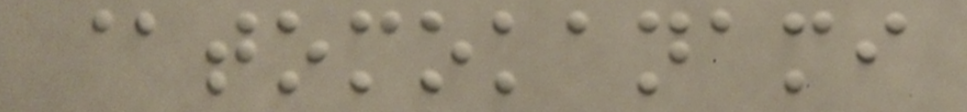@tomokanami
